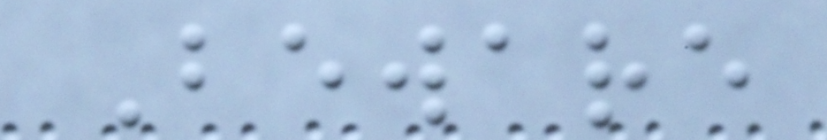Beware
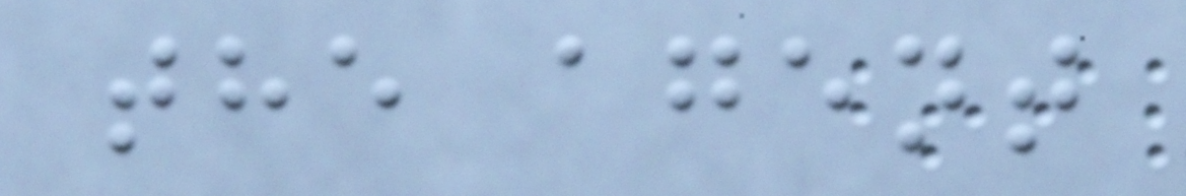the agent
